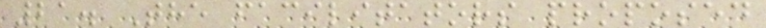21. The facilitators proposed
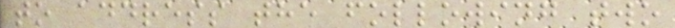to address the following two
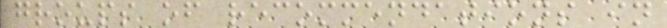groups of recommendations in
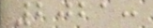2021:
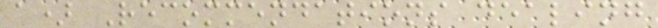a) Recommendations dealing
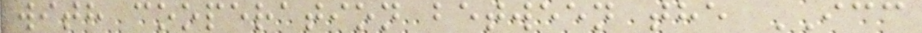with cooperation between the ICC
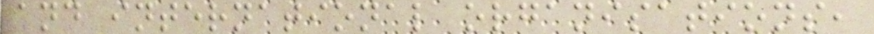and international organisations,
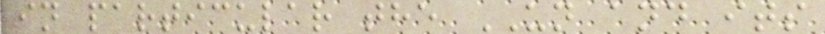in particular the UN and its
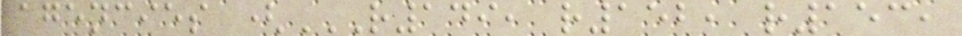agencies (R149, R152, R153,
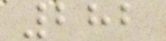282
